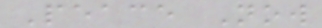Peace Now
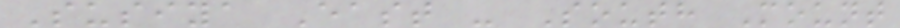Susiya East - South Mount
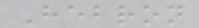Hebron
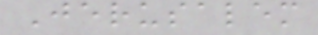Jerusalem
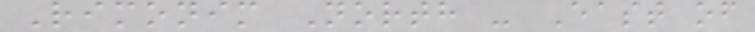Rimonim North - East of
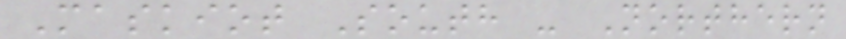Maskiot South - Northern
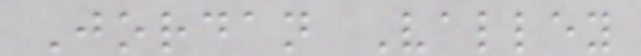Jordan Valley
